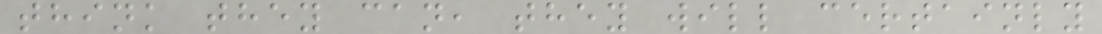think they can, they will certainly
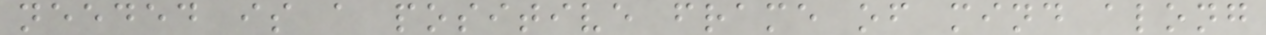needed is a positive frame of mind along
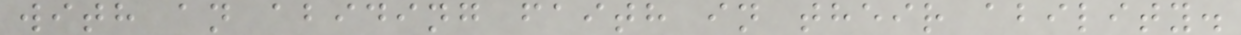with an abiding faith in their ability.
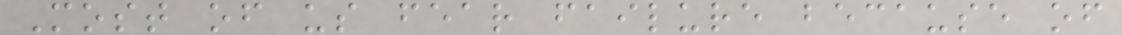Most of us fear failure because of
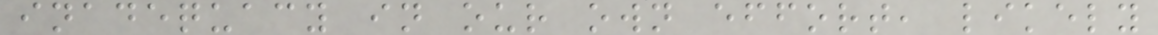inadequacy in our own effort, likely
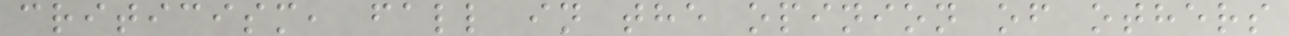criticism, fall in the opinion of others
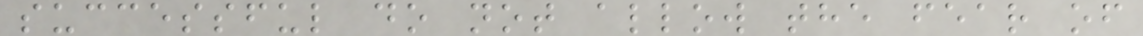successful do not allow the fear of
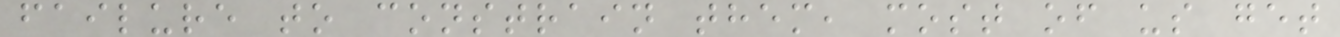failure to constrain them, most of us get
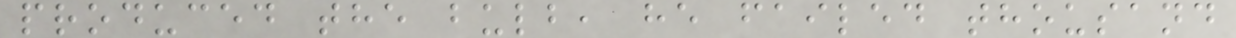produced the bulb, he failed thousand
